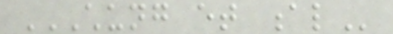CHUNG ET AL
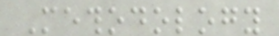Methodology
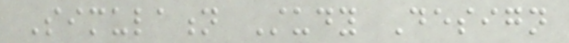Simulation Study Design
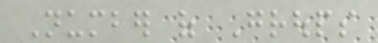Number of Groups
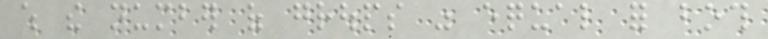which the number of groups was equal for both
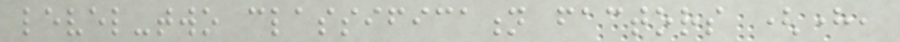level-two classification factors (here,
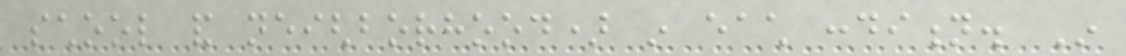school and neighborhood) in each condition. In
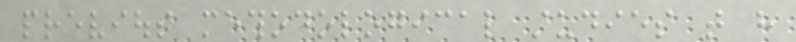previous methodological studies that have
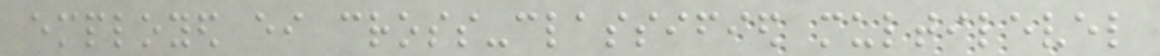employed either cross-classified multilevel
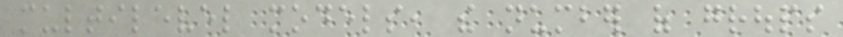multilevel models, the number of groups
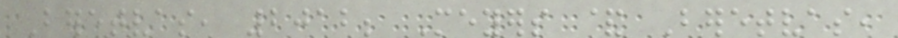Beretvas, 2012; Meyers & Beretvas,
